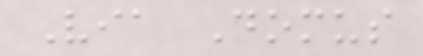Via Domus
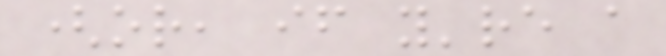(or, if you're a
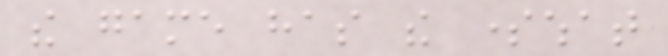the game has the somewhat
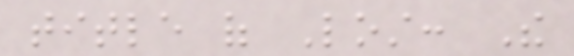title of Lost: The
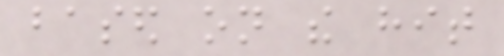based on the hit
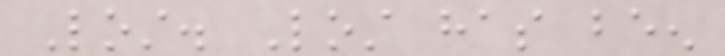Lost. Lost has been
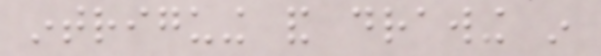intriguing and drawing in
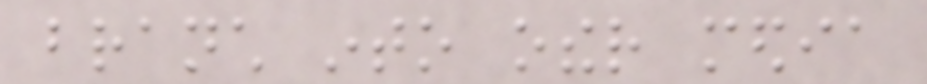branch into other media
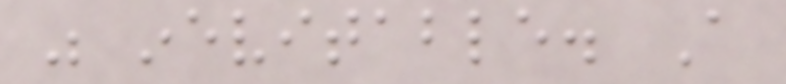was inevitable. A
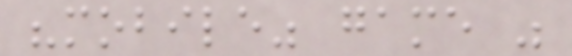"mobile" game was
